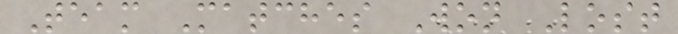Team Matches Won Lost
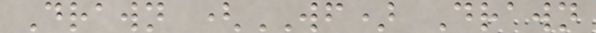Drawn (WF) Drawn
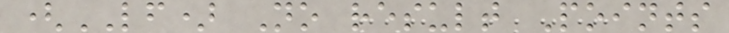(LF) No result Points
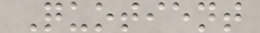Quotient
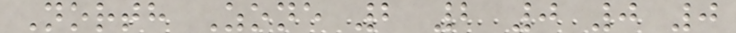North Zone 2 2 0 0 0
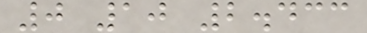0 10 2.433
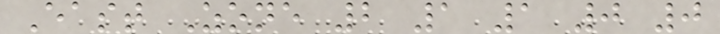East Zone 2 1 1 0 0
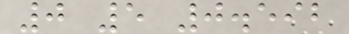0 5 0.592
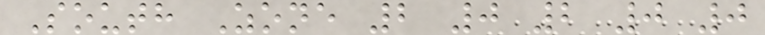South Zone 2 0 2 0 0
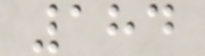184
